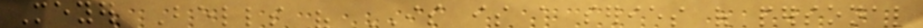Meyer Bells of IS is a series of personal
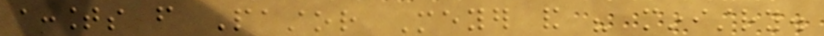accounts from Pastor Meyer and his ministry.
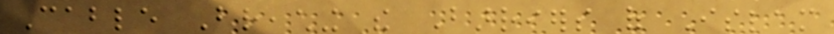Cable Breaching the Barriers of Islam
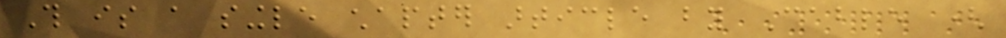This is a single chapter article by Cable (
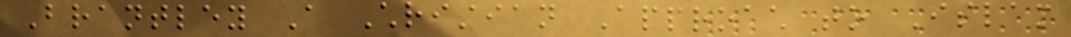Brantley A Christian Approach to Islam
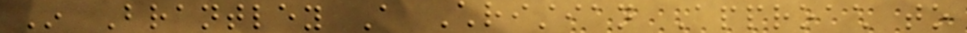In Brantley A Christian Approach to
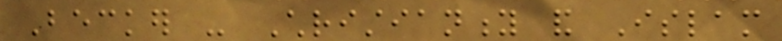Becker - Christianity and Islam
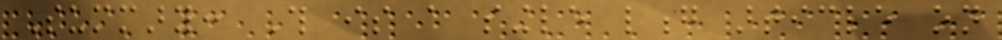Summary: This is a single long article on
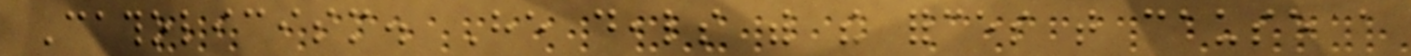Catholicism. He deals with the forces that cause a
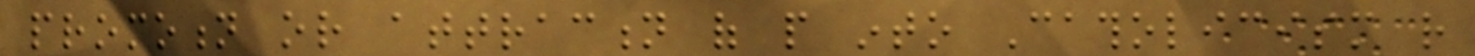promotion or attraction of people into Catholicism rather
